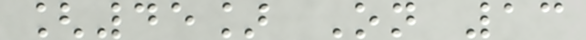[45] On 13
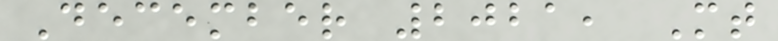December 2021, Mt
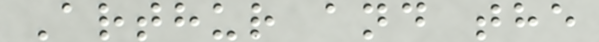Arthur and the
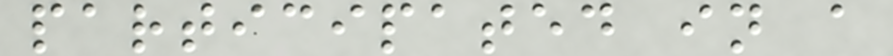participated in a
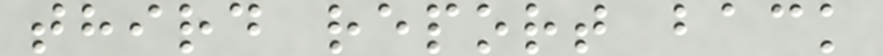third report back
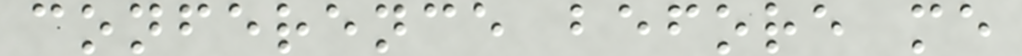conference before me
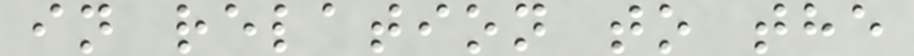in relation to the
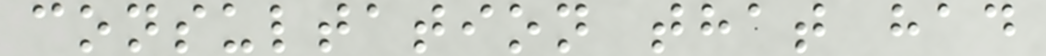consultation that had
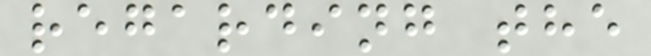regarding the
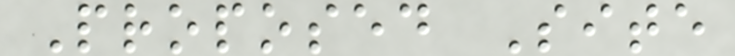Proposed Site
